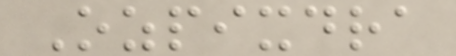Ozpixdra
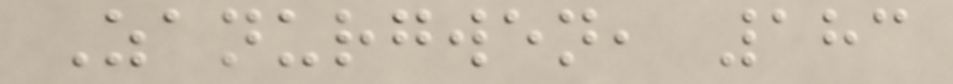Zanurgwen, 183
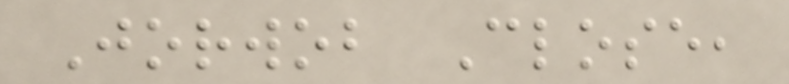Jorwob Close,
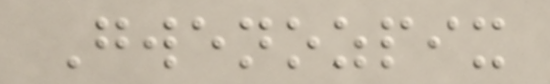Gwenozpix
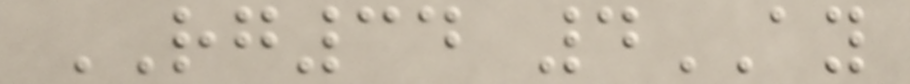RG34 4AY
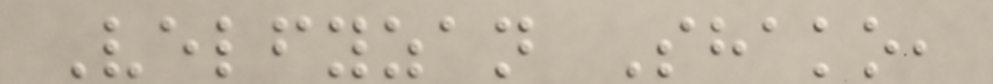Velfyzan Shako,
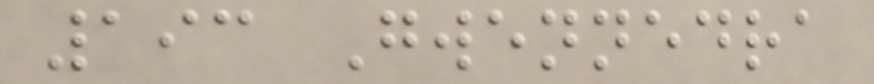193 Gwennedra
